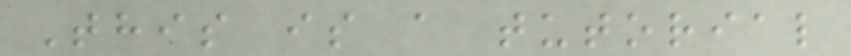This is a tutorial
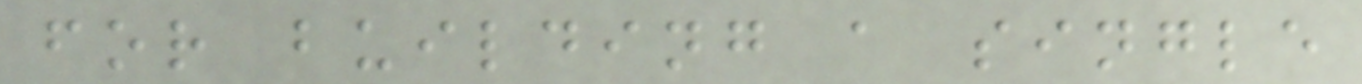for building a single
